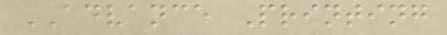ADVANCE Printing
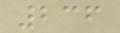236
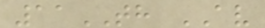11TH AV
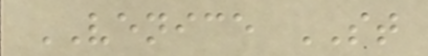VENICE ST
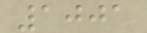1001
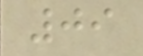09
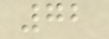72
